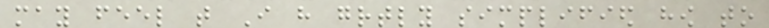may feel that I have greatly simplified how to
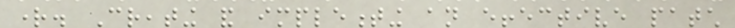right. Creating and implementing an effective patch
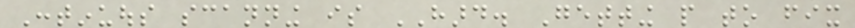Continuous scanning is HARD. Getting people to fix
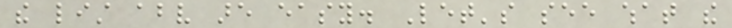the list above are easy. Let's see what the
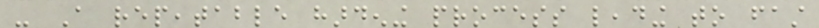- A repeatable hardening process leading to fast
